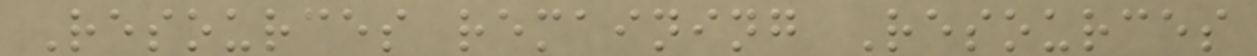Resources remaining Resources
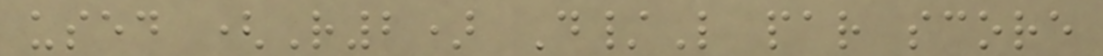used (R2) D/L par score
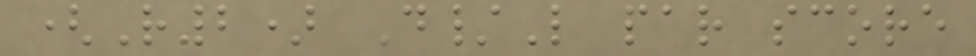(R2) D/L par score
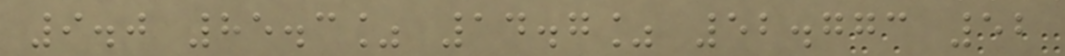9.0 85.3% 14.7% 52.773 52
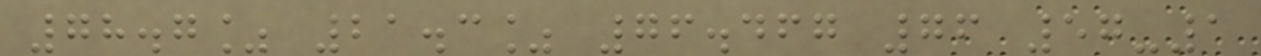78.7% 21.3% 76.467 76 57-1
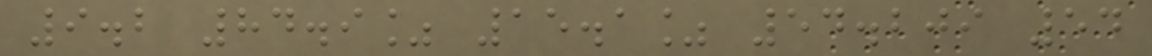9.2 84.9% 15.1% 54.209 54
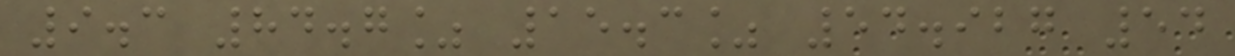9.3 84.7% 15.3% 54.927 54
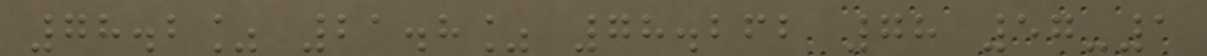78.2% 21.8% 78.262 78 57-1
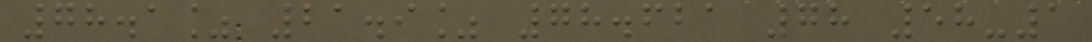78.1% 21.9% 78.621 78 58-1
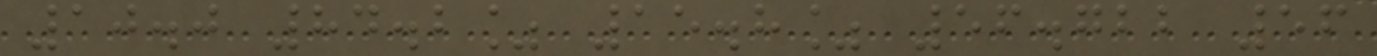10.0 84.2% 15.8% 56.722 56
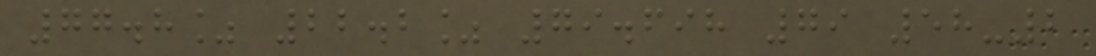77.8% 22.2% 79.698 79 58-2
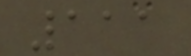111
